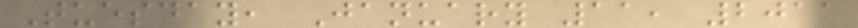Tuesday, January 11, 2011
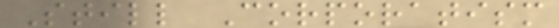Still Corporatism
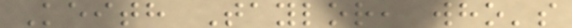Keith Taylor, who's
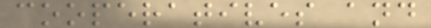cooperatives and
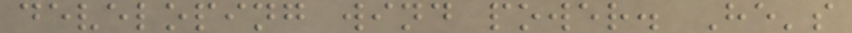developing wind power. He's
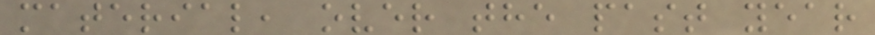material, over the past year
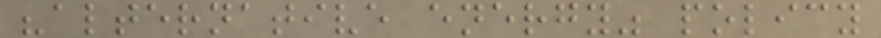"alternative energy" policy
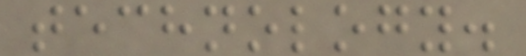technology.
